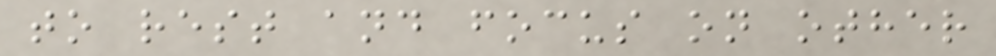to rest and focus on other
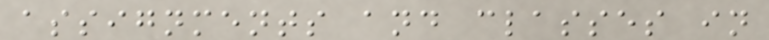assignments and classes in
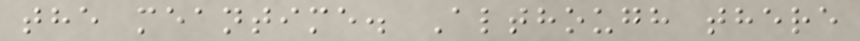the meantime. Although there
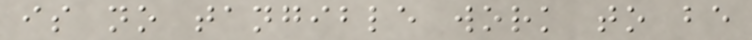is no tangible work to be
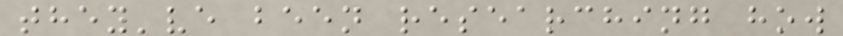they've been researching how
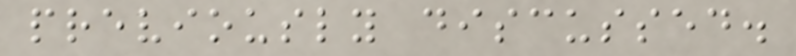previously discussed.
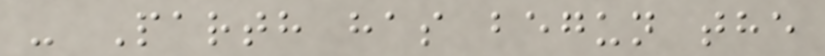- Parth has begun the
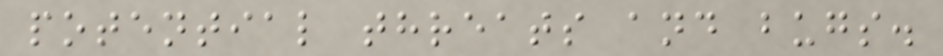potential threats and bugs.
